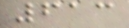613
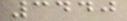3440
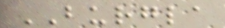BURGLA
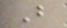B
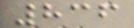836
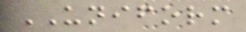UNIFORM
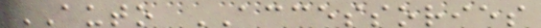AUTO ACCESSORIES
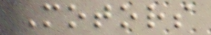Motors
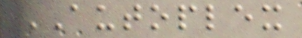AUTOPLEX
